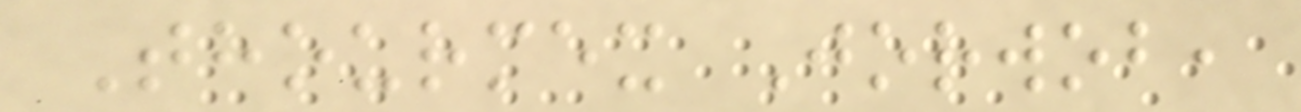Thourmex Jorwob,
